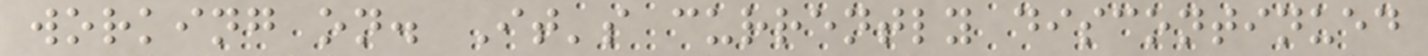working on. It's currently discontinued
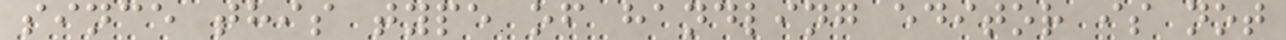since this type of handling editor is not
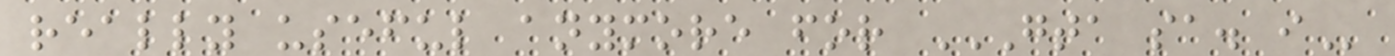really useful anymore for GTA SA. I
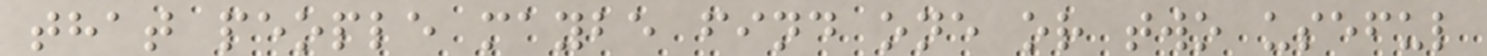that people maybe find one or two useful
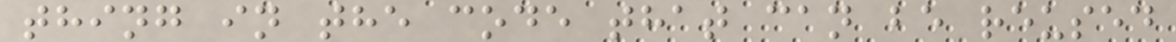thing in the code that can be reused
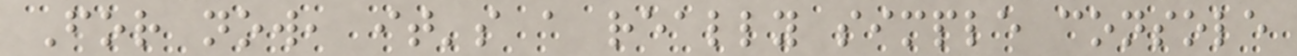For now, it's a really simple console
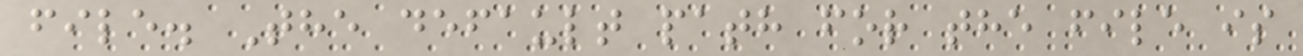file. The default path for the file is
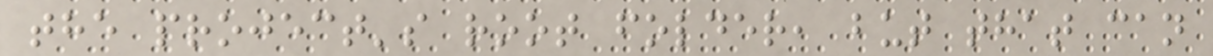the project's root folder, but that can
